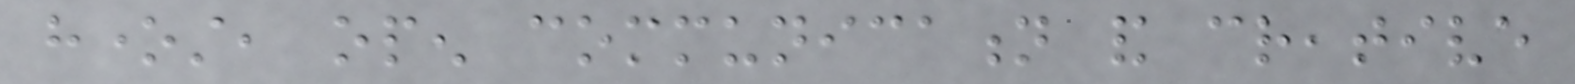honest, open communication and creative
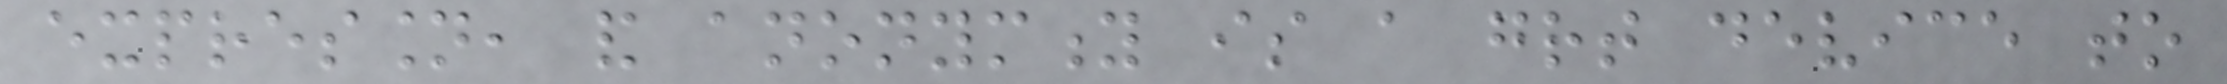expression, and anonymity is a great device to
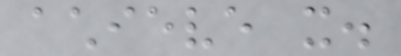achieve it.
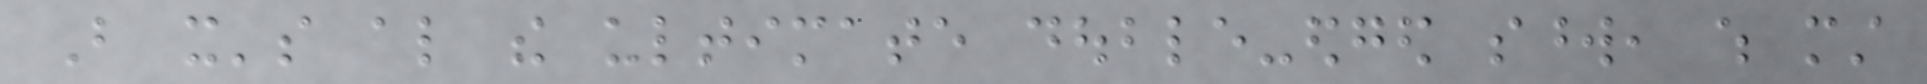But it's also the ultimate double-edged sword, which must
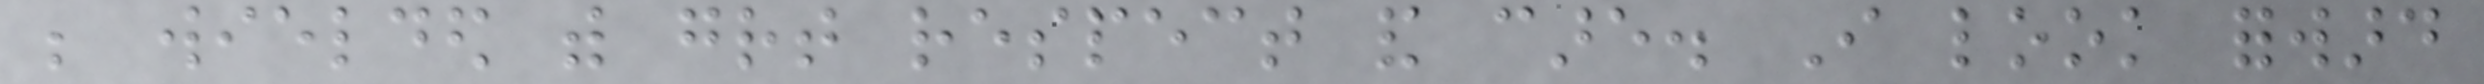be wielded with great respect and care. I look forward
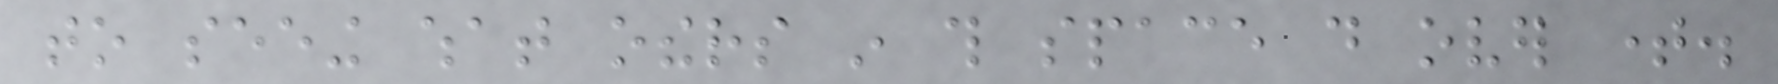to seeing what others in this space do over time.
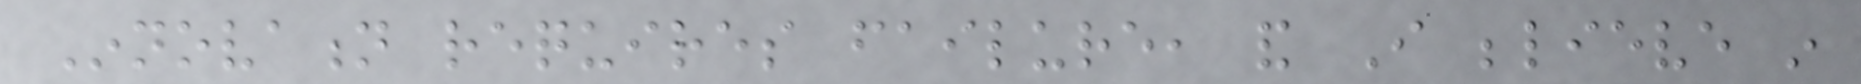Innovation requires failure, and I believe in
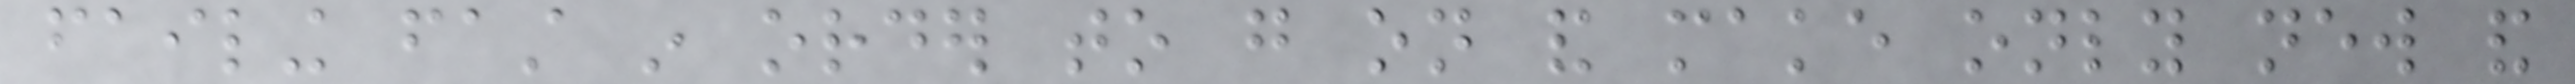failing fast in order to go on and make only new and
